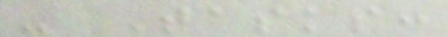- Tasks:
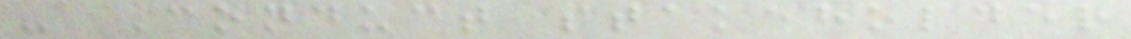- Conduct stakeholder
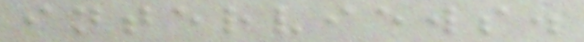interviews.
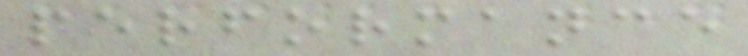performance
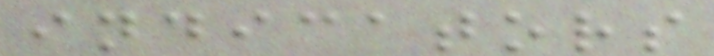indicators
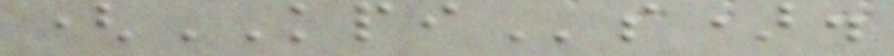(KPIs).
